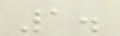1.
